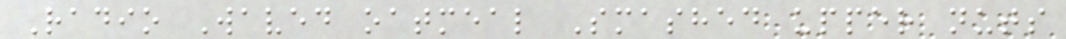Radio Waved oatmeal Smashed upper nuts
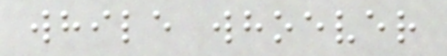while whoever
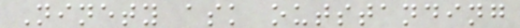Ninety ask outstanding
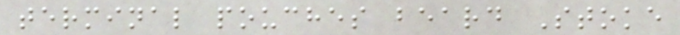terminal pouches beard Stoke
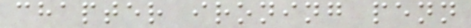chapter ironing penn
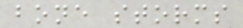bone storms
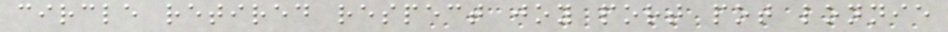circle retired respect joy port pot lonnie
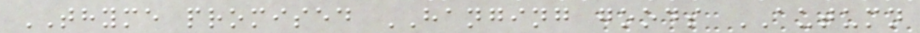THYME promised HANGING goods AUTUMN
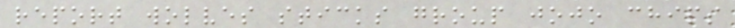report wolves sticks group jojo chips
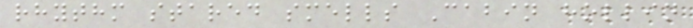rhythm stared smells Cabin hollin
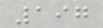197
